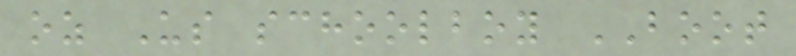oz Us schoolboy BOOT
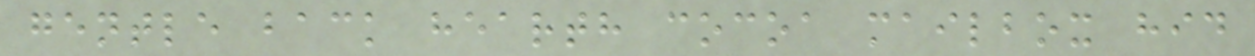gentle back hearth cocoa mailbox hid
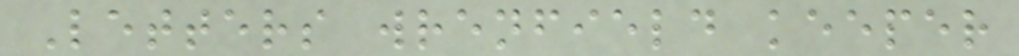Letters wrenfield keeper
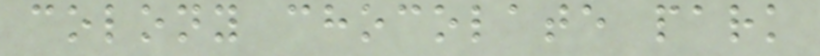colony chocolate park
